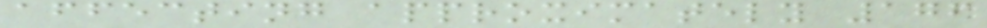affecting approximately 176
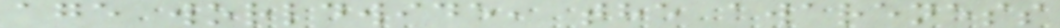age worldwide, the awareness
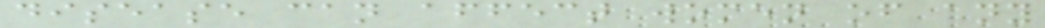disease can affect women of any
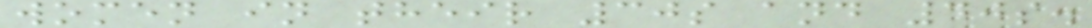women in their 30s and 40s.
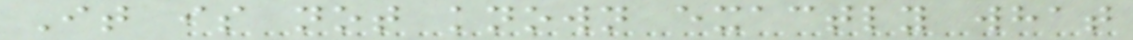It is not known exactly what
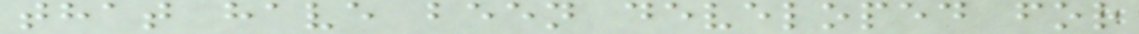that have been developed for
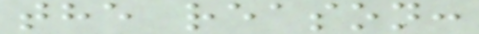the reason:
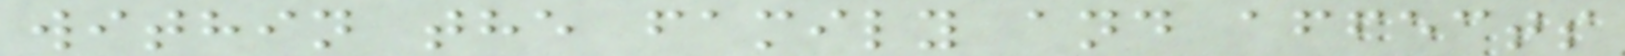within the family and affects
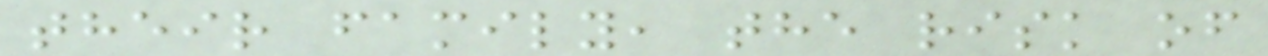their family, the risk of
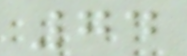74
